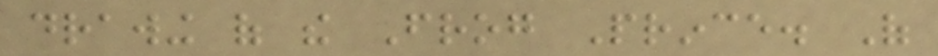drawing of the Frog Prince. Of
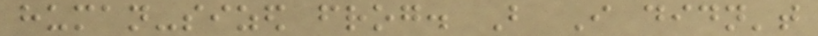human-sized frog. But I didn't
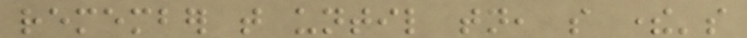remember that until tonight, so there's
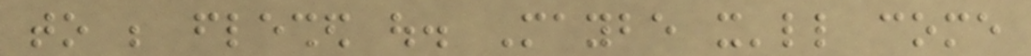to be fleshed out. Maybe it'll come
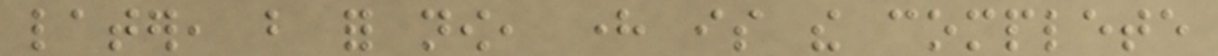later, but for now, here is the complete
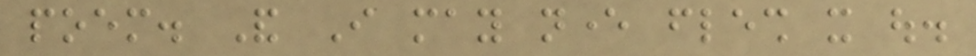poem. And I may never flesh it out.
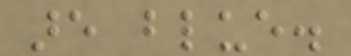are blue.
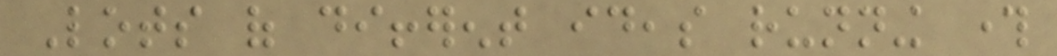Lots of different ideas running through
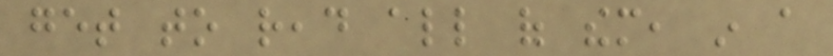get to read all of them, in a
